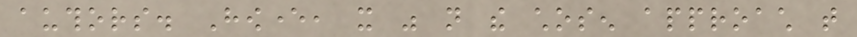authors. However, it was not the chosen approach that
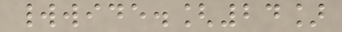worldwide.[24]
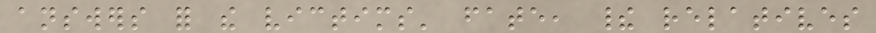answers for the victims' fate, their relatives
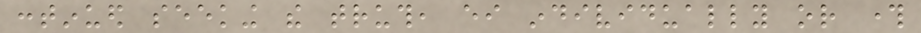continued seeking the truth, either individually or through
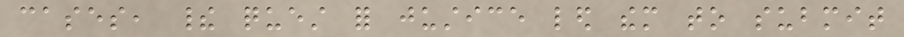cases, their quest for justice led them to submit
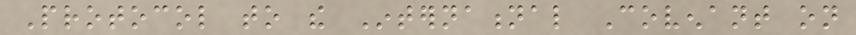Protocol to the International Covenant on
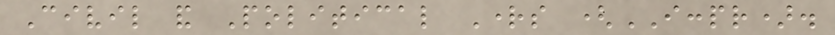Civil and Political Rights (ICCPR).
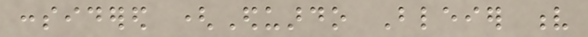considered (Eduardo Bleier v
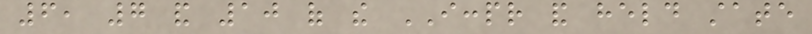6, 7 and 10 of the ICCPR and held state
